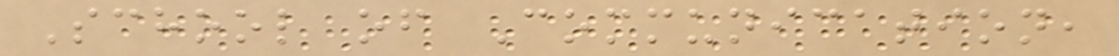School of Communication,
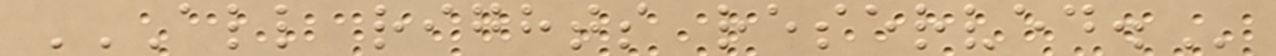ALL RIGHTS RESERVED.
